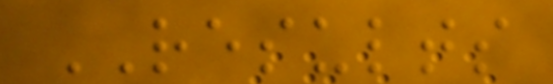RESULTS
